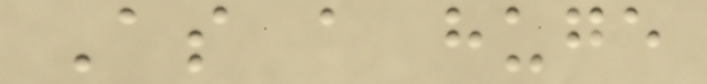As a huge
